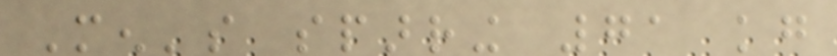Men's sparring 71 kg
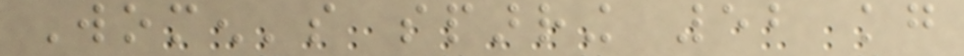Women's sparring 52 kg
